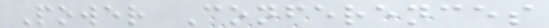Power Conferences
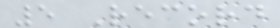5 Record
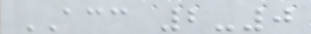ACC 2-0
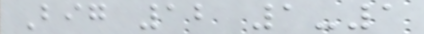Big 12 1-1
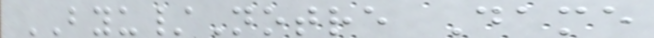BYU/Notre Dame
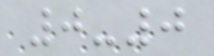0-0
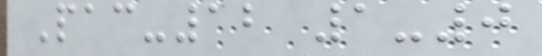Pac-12 1-0
